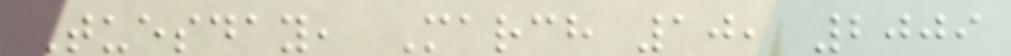Tuesday, March 10, 2009
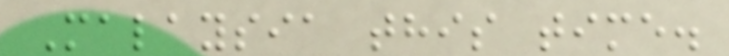Malaysia this time.
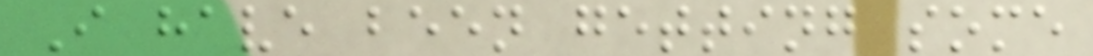I have been getting some
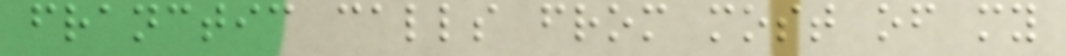franctic calls from most of my
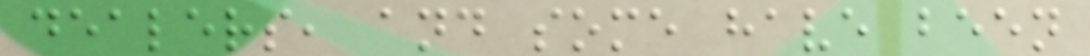dealers, and some have been
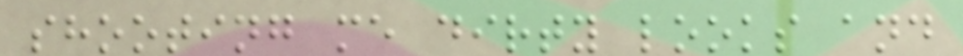shooting me dirty looks and
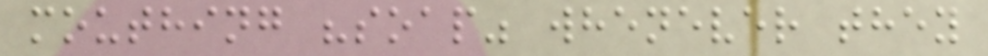mouthing "soap" whenever they
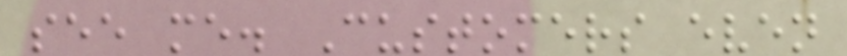see me. Customers even
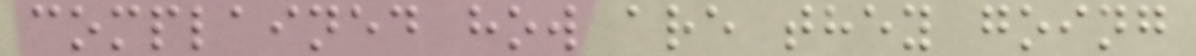complained how are they going
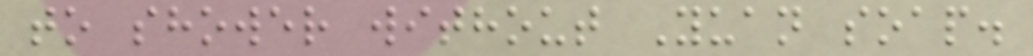to shower without Yuan soap.
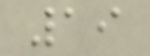19
